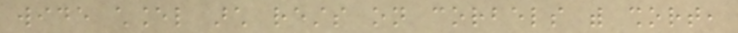wide chancel arch rests on corbels with short,
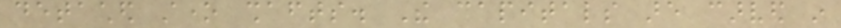detached stone shafts. The capitals are carved in
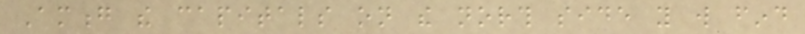Among the capitals on the north side you will find
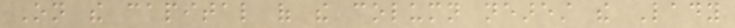On the capital of the column nearest the Lady
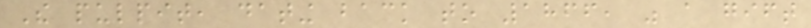The pulpit, dating back to 1866, was a gift
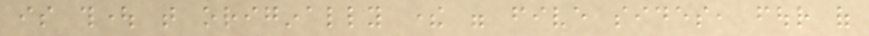is thought that originally there were five sides, four of
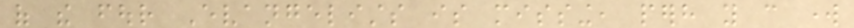of the four Evangelists is missing, perhaps you can work
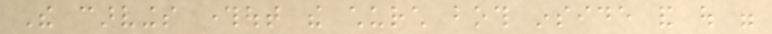The carvings throughout the church both inside and out were
